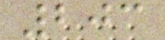203
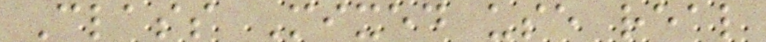Class Mixed use real
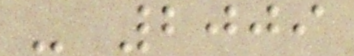- 2009
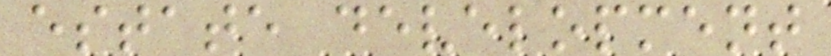estate development
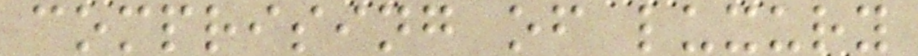comprising of luxury
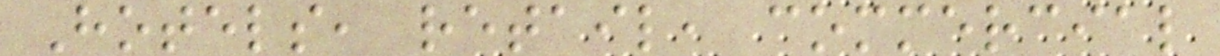Hotels, retail, commercial
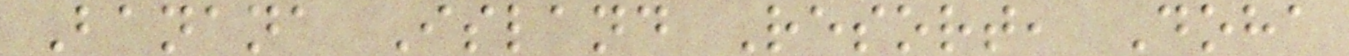Banana Island Resort, Doha
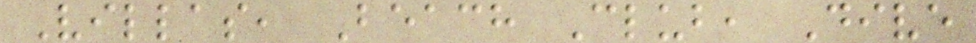Villas, Beach Club, Dive
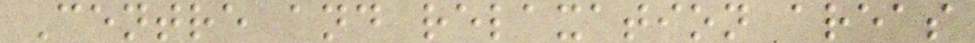Centre and relaxation areas
